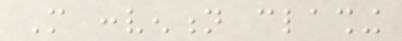More convention clashing
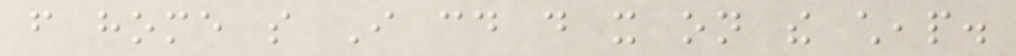from home so I could do it on the cheap.
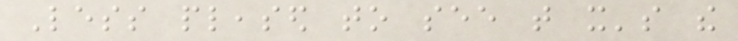Less pleased to see that it's the
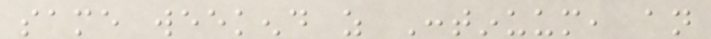same weekend as Continuum, an
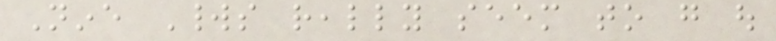Nine Worlds really seem to go out
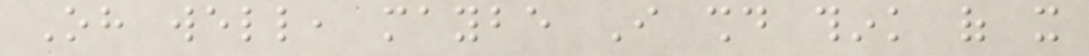Oh well, maybe I should think of it
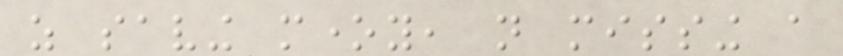as saving money, not missing a
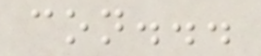con...
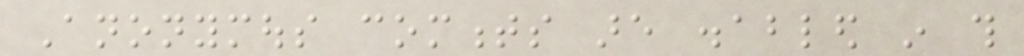Anonymous comments are disabled in this
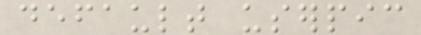default userpic
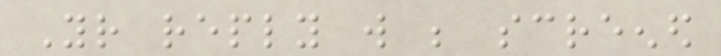Your reply will be screened
